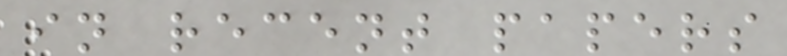in recent papers
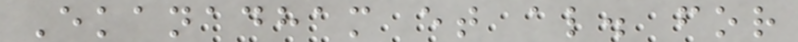Ekanadham et al. for
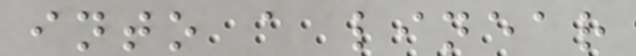into a linear
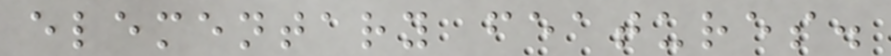elementary features.
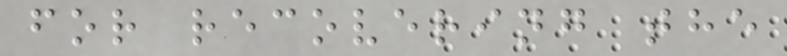for recovering the
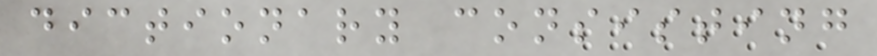dictionary consisting
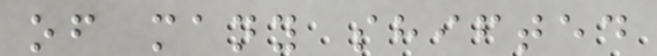of many shifted
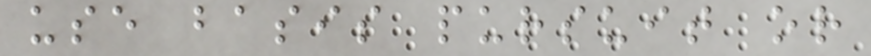use basis pursuit or
